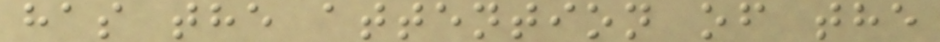has the attention of the
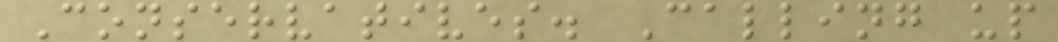Conservatives. Calling up
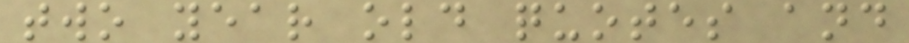two year old quotes and
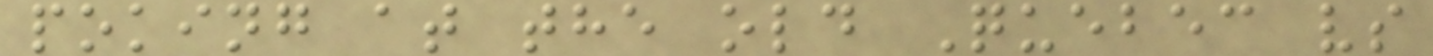poking at the old Quebec vs
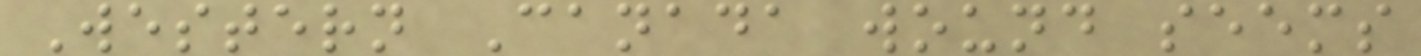Western Canada wound seems
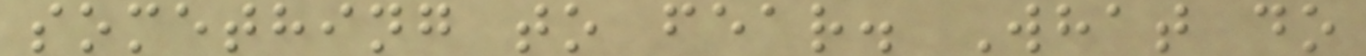something to fear. What do
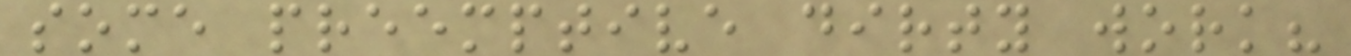some preemptive dirty work?
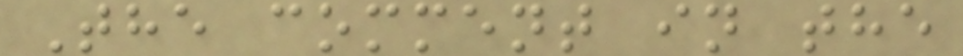The comment in the
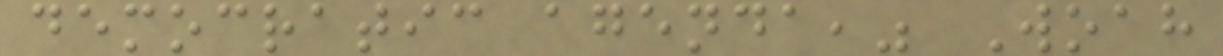democratic agenda," Woah
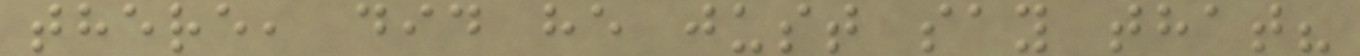there, did he just say that?
